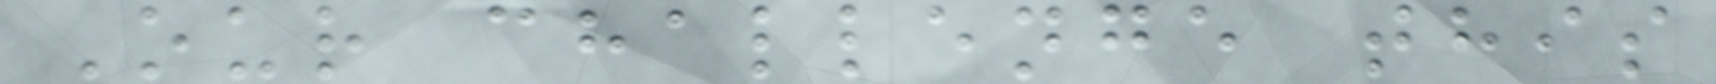Our challenge this
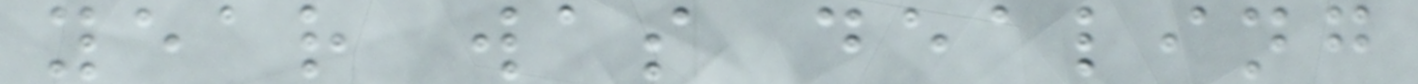year was dealing
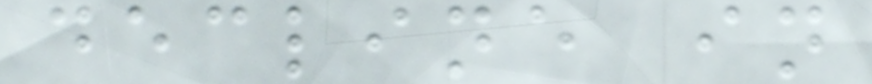decline in
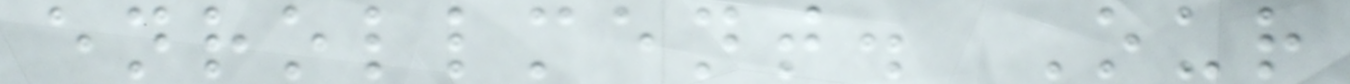enrollment. Our
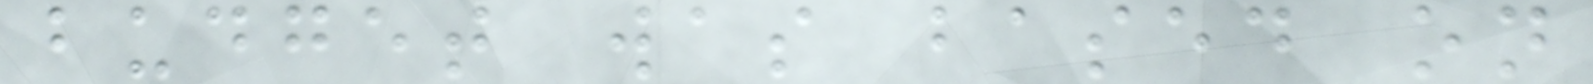budget was based on
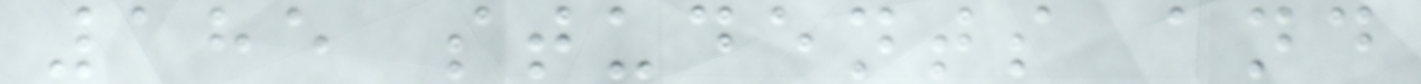185 students and
